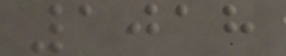1018
